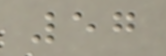57
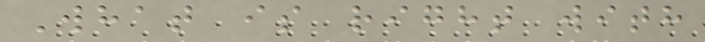What is right with
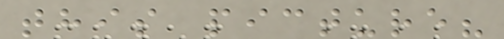this picture?
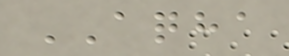AQHA
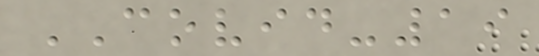COVID-19
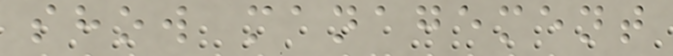show management
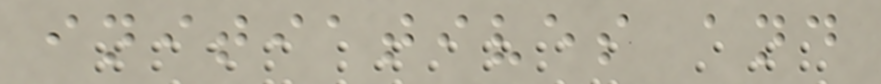initiatives and
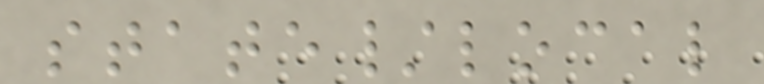state/local
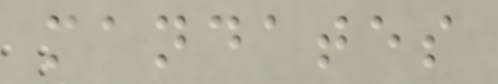mandates
